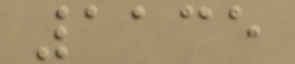1135
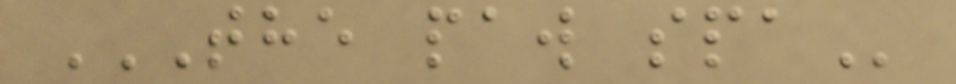THE PAW SPA
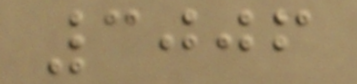3006
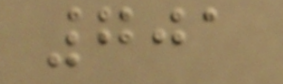701
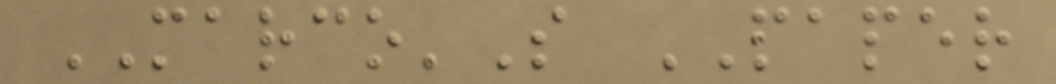MARCO'S PAPER
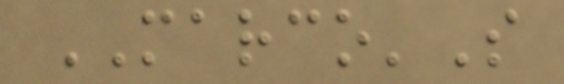MARCO'S
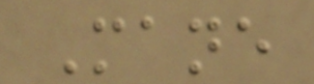Mane
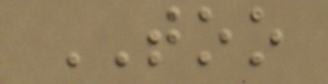TOO
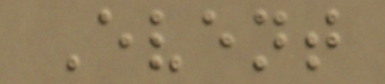Event
